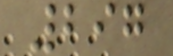297
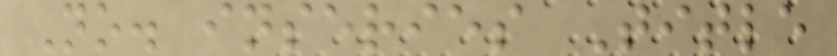No. inseries Title
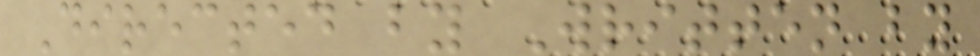Directed by Written by
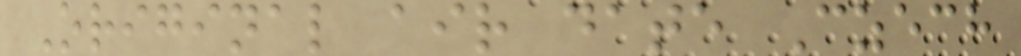Original air date Czech
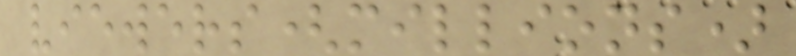viewers(millions)
